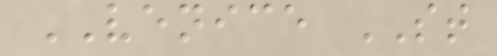VENICE ST
